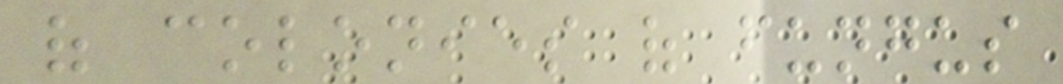of colonies of fungus
